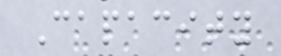Capacity
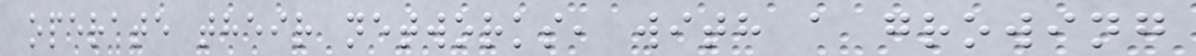operate their networks, with a growing
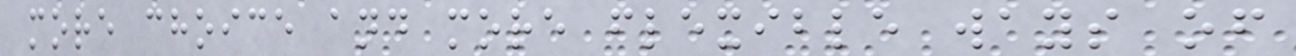more choice and more flexible ways of
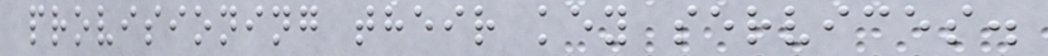provisioning their key services.
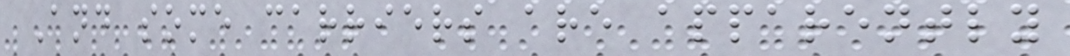And some carriers are apparently
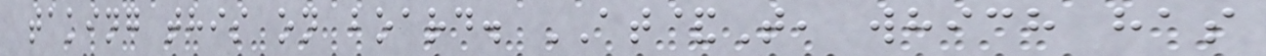taking this on board. AT&T, which has
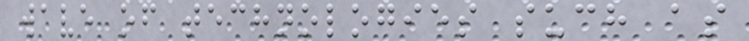wave of technologies such as
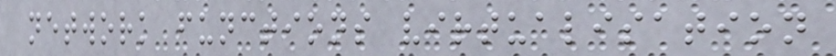network functions virtualisation
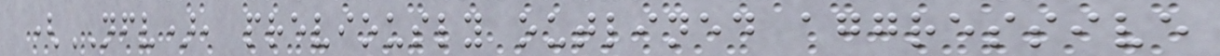(NFV), previously outlined aggressive
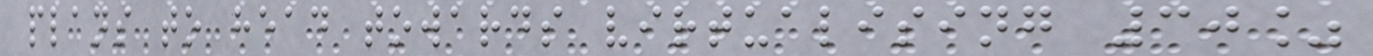plans to head towards virtualising 30%
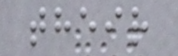their
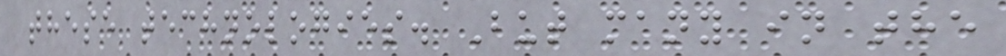these technologies. But many in the
